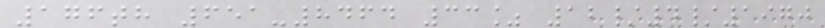176th 651-8464 33% 12/4/1970
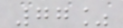77%
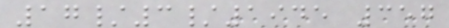17/3/1945 357
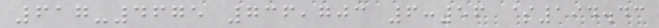617-4675 736,703 6:56 $194.43
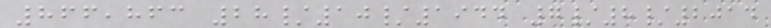866,863 28/10/1944 7/8/2014
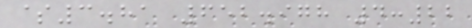$3.81 652.978 4:22
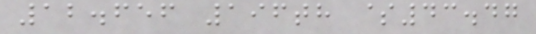12.656 196th $43.47
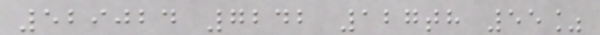529024 7242 127th 55%
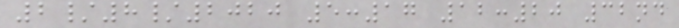2/8/2020 5:17 12:20 32nd
